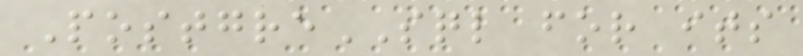PostgreSQL for its
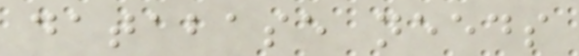database needs
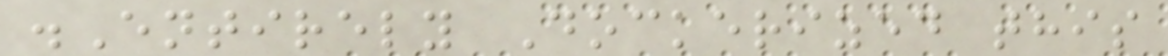.Entirely Dockerized this
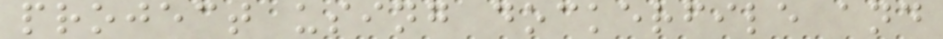project using dockerfile and
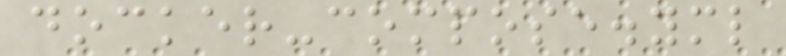docker-compose.yml
